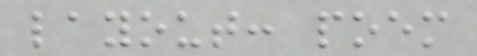layout: poem
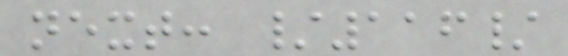next: /116/
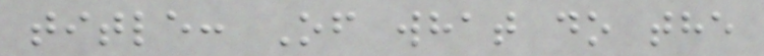title: Of what do the
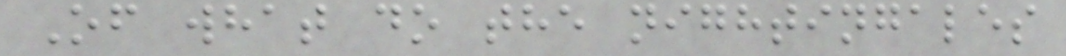Of what do the nightingales
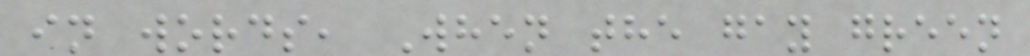in words, When the gay green
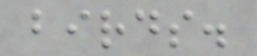birds.
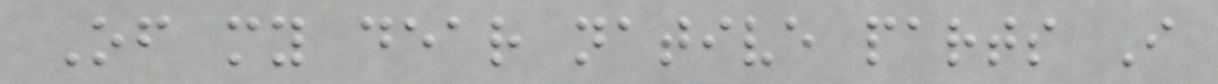Of my dear native parts I
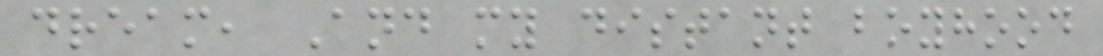dream, And my distant boyhood
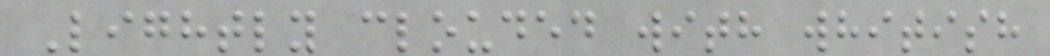Lightly clouded with whitish
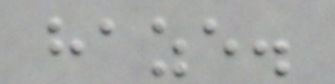haze.
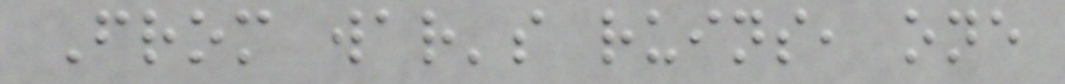From war's ruins, one
